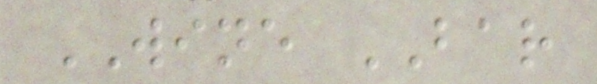WINE BAR
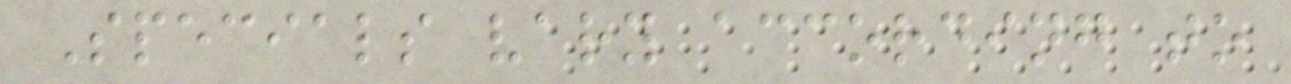Specials vary according to
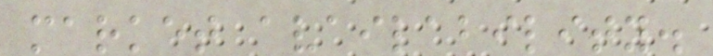market availability.
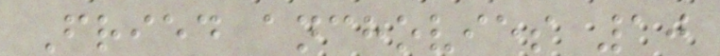Fried anchovies 10
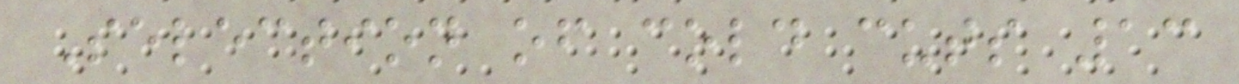Selection of cold cuts 13
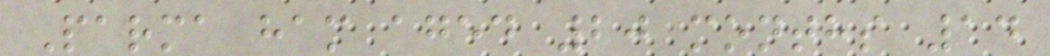Parma ham aged 20 months 14
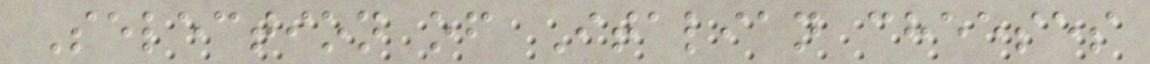Selection of Italian cheeses
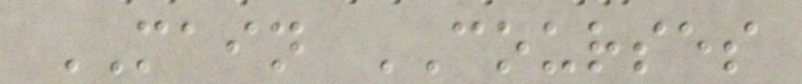MAIN COURSES
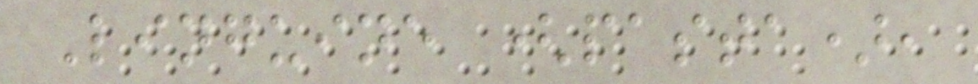Linguine (pasta),
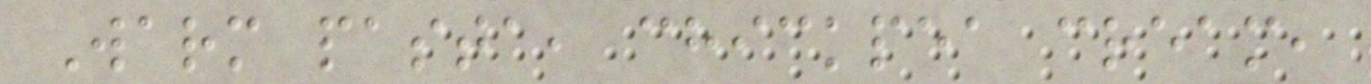Warm pasta, chickpea cream,
